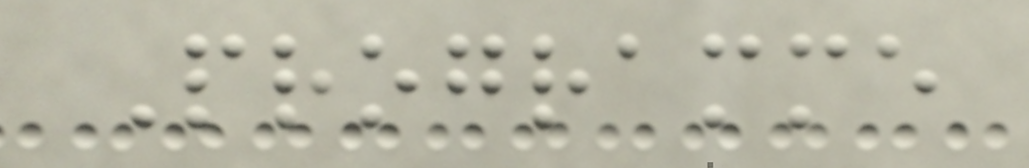Programme
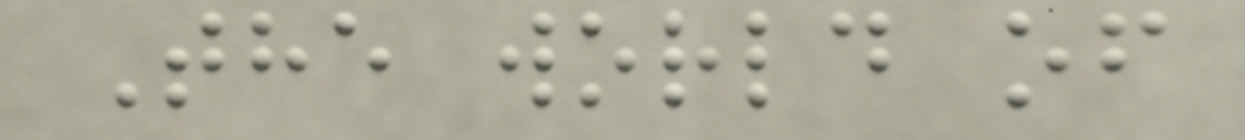The world of
